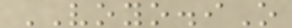VOYO.iO
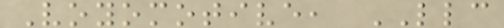Voyomotive, LLC
